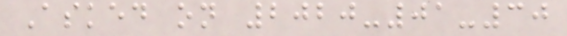Asked on 2020-01-30
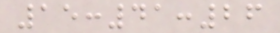15:41:26
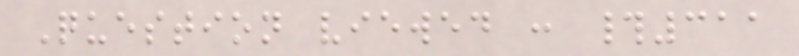Question viewed : #311
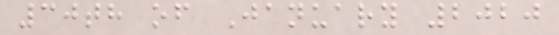30th of January 2020
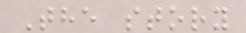The story
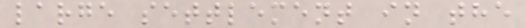large settlement in the
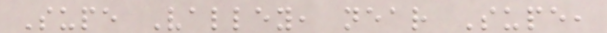Supe Valley, near Supe,
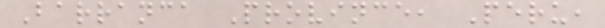Barranca Province, Peru,
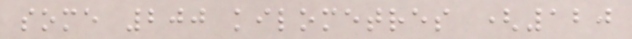some 200 kilometres (120
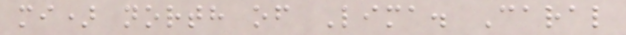mi) north of Lima. Caral
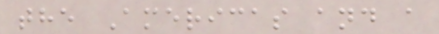the Americas and a
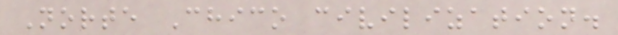Norte Chico civilization.
